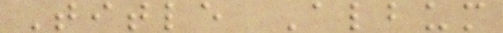Title Album
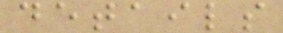details
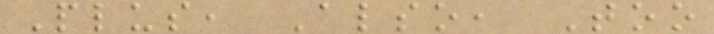Plus, Also, Too
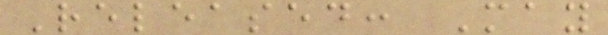Released: May
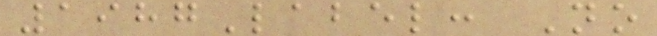1987Label: No
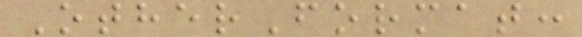OtherFormat:
